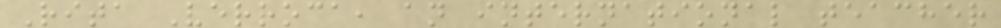Rita Verroca, an international teacher
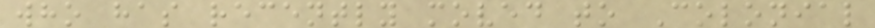who has recently moved to Colonial
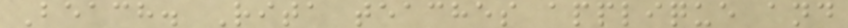Beach. Rita teaches applique and
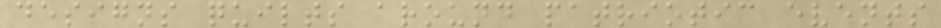designs quilts around patriotic events
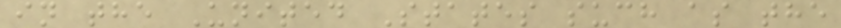in the United States such as the
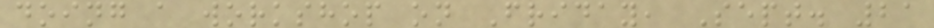doing a workshop on Friday, Sept. 21
